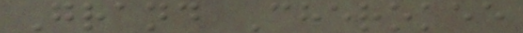Grand Cherokee
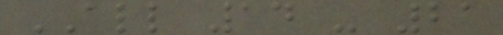ALL 14 - 21
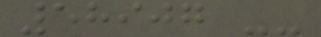58907 --
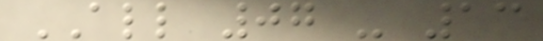ALL 07 - 13
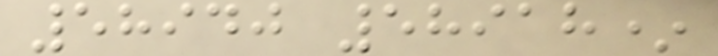58940 58918*
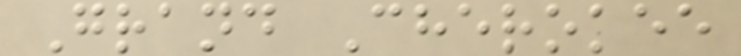Grand Cherokee
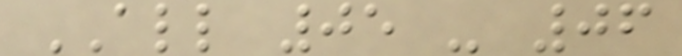ALL 05 - 06
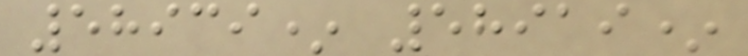58939* 58919*
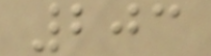203
